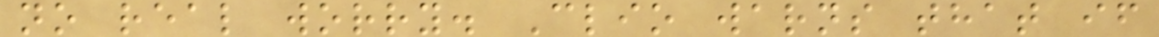no real worry. Clio warns that if
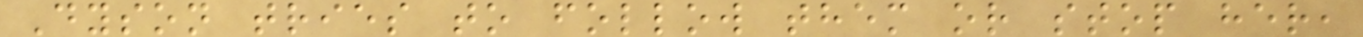Dyson tries to follow them or stop her,
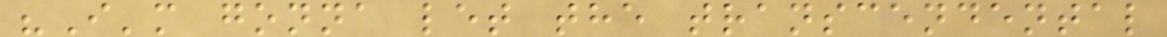"I'm gonna let the transcendental
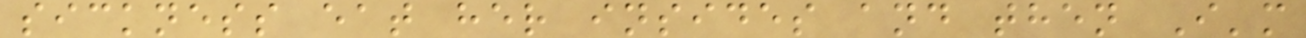sickness eat her insides and then I'm
